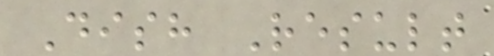Dish Result
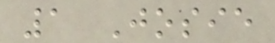1 Josie
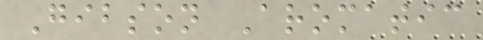Gibson Aromatic
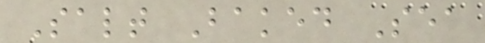Salt Baked Sea
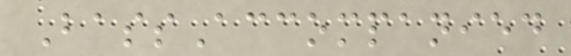BassAccompanied
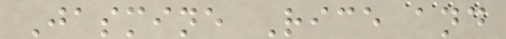Jasmine Rice and
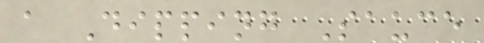a Dipping Sauce
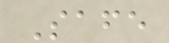Safe
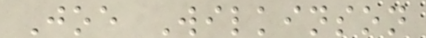Joe Wilkinson
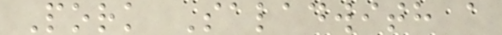Pork Saladwith a
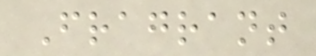Fragrant
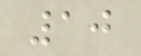10
